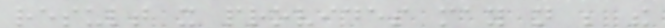result it provides may not be the
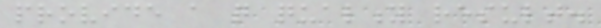provide a quite quality result.
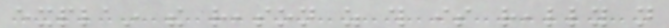explain the reason as this is really not
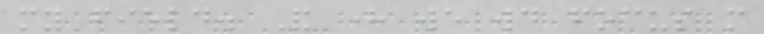my field. And here we would focus more
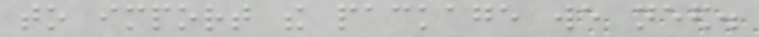to import the package we need.
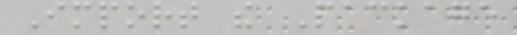Import the Package
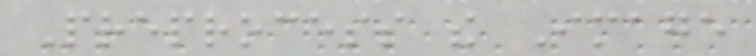Preprocess the Image
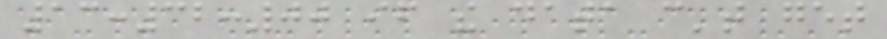13:32:00 if the data can't get
